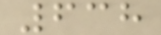638
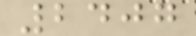2407
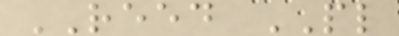REED PL
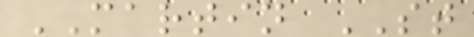MARTIN ST
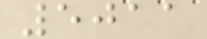5011
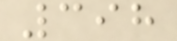398
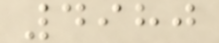4980
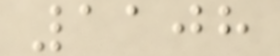1108
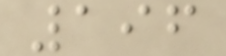196
